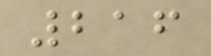216
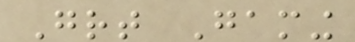Great Gaming
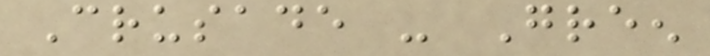Crusade - Green
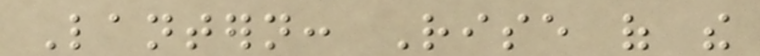Lantern: Rise of the
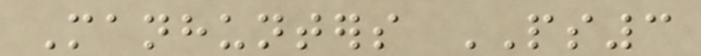Manhunters PS3
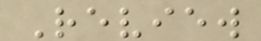Review
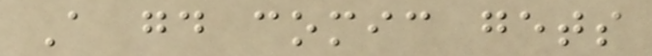A good comic gets
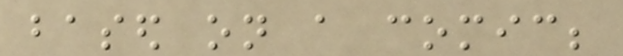based on a comic;
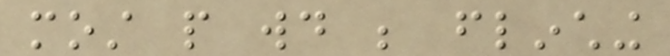most people would be flinching
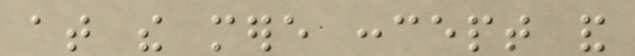at the mere concept and
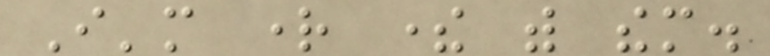I'm right there with them.
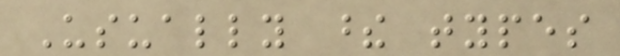Usually these types
